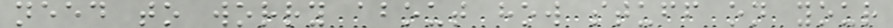need to worry about how stuff on your
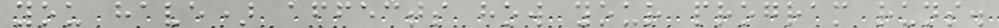you have) affects how your program runs.
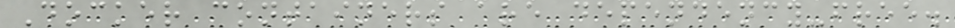Docker containers are dependency-free.
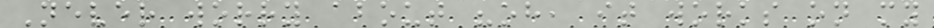Never worry about "oh, it works on my
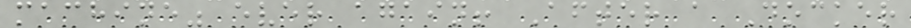machine" ever again! After a Docker
